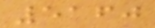5160
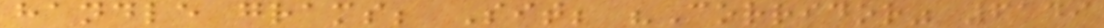handle grams; Sit; "Corridor" 6149
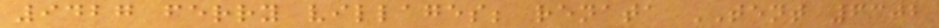9427 ferry villages; renata TENT 6302
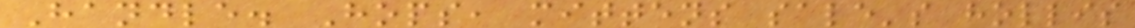Handle. Hops, mittens sale's hollis
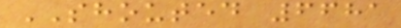SHOUTED 6681
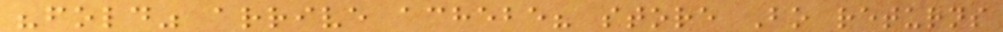"fold" arrive achebe? store Bo returns
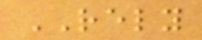RELY
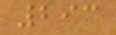293
